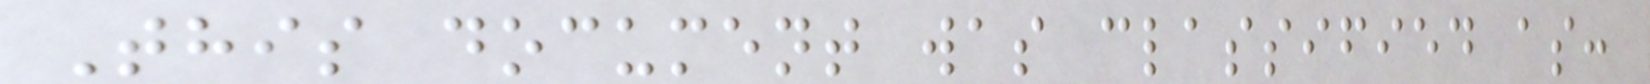This document was classified as:
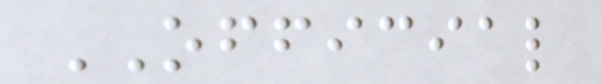OFFICIAL
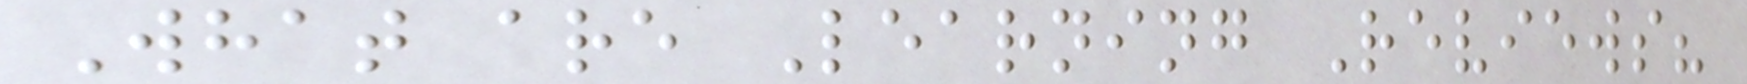What are Learning Reviews?
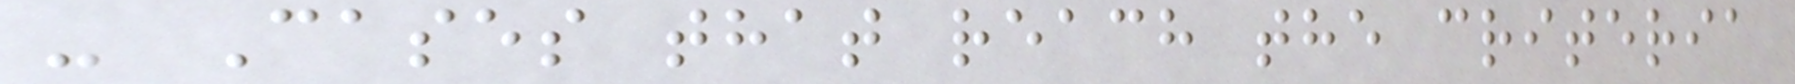- Cases that reach the criteria
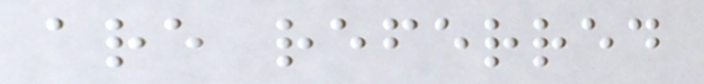are referred
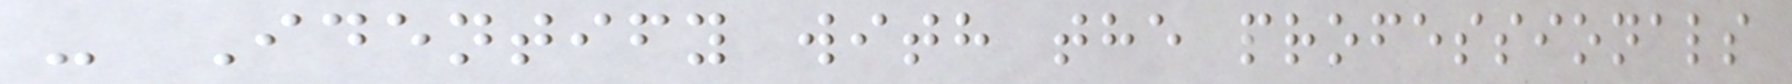- Identify with the professionals
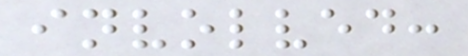involved:
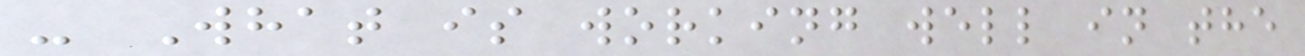- What is working well in the
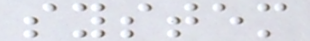system
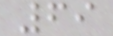69
